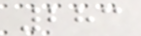283
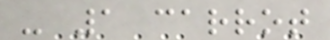- 1 carrot
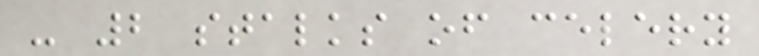- 2 stalks of celery
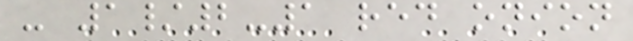- 1/2-1 red onion
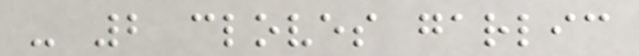- 2 cloves garlic
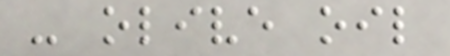- olive oil
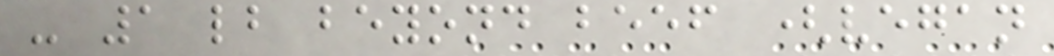- 1 lb beyond beef (vegan
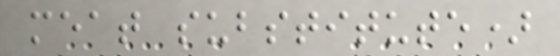meat substitute)
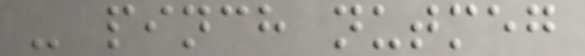- pinch nutmeg
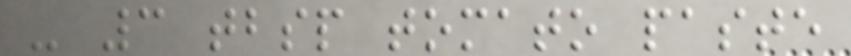- 3 tbsp tomato paste
